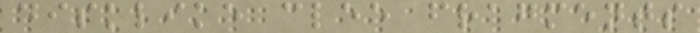disklike clee fragments
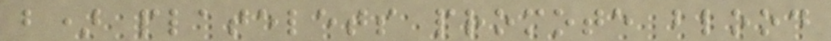b) platelets promote blood
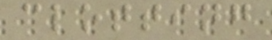clotting
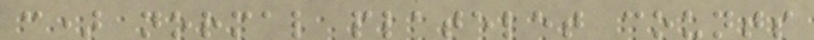c) normal platelet counts
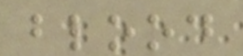blood
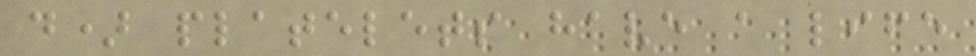d) platelets have a life
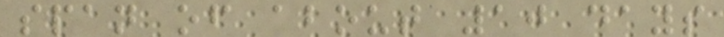span of about 10 days
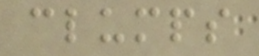clumps
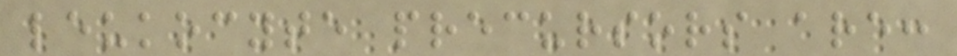leukocyte precursors are:
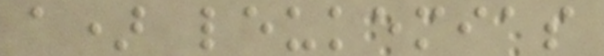a) leukemias
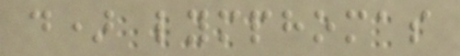d) lymphomas
